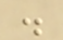.
